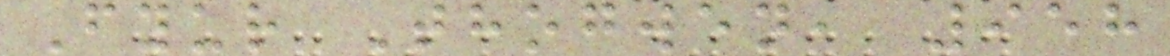Fyur Thogwen, 958
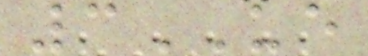3UE
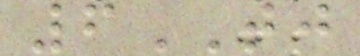6TJ
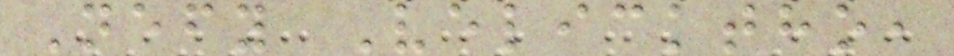Nefy Velicktho,
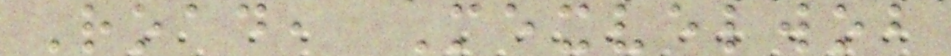Road, Mexvelwob
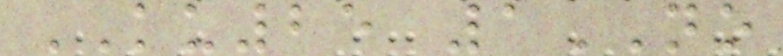KU25 1NO
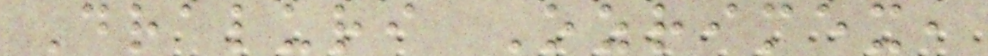Draluri Ozrimex,
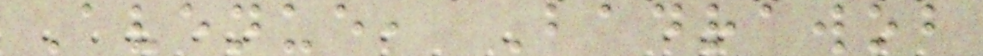Avenue, Badrawob
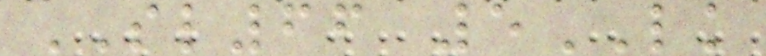SL66 5LK
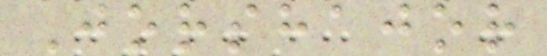Jorshajor
